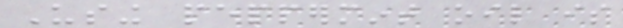Using peppermint oil is
